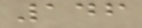146
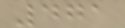471
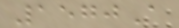1570A
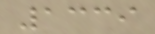1339
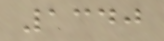1340
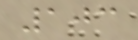103
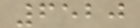6520
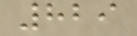829
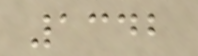1342
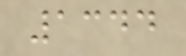1344
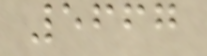5667
